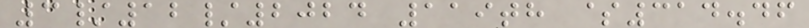3/12/2024 119th $314.46
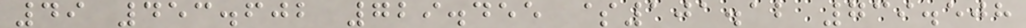49 453.602 729.455 $101.12 739.508
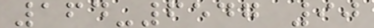164-6547 90
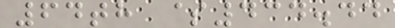64th $434.44
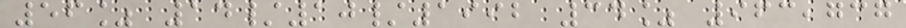56% 14/10/1992 34% 963,737
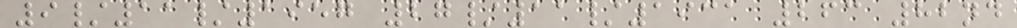9/11/1957 27/11/1931 263 82nd
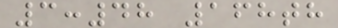3:48 168th
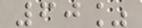60%
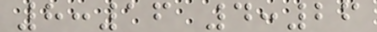8:16 4:26
